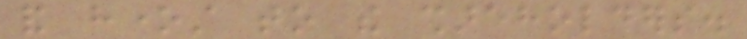and honest to the shareholders.
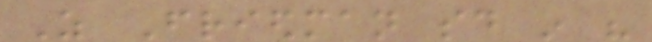As Friedman said in his
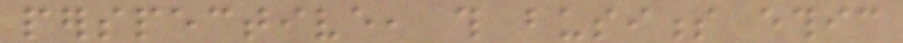perspective, this business ethic
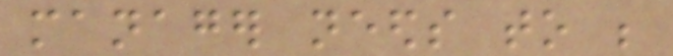manager needs to be
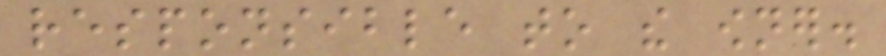responsible to the owner.
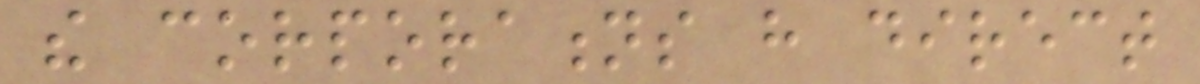the corporations have direct
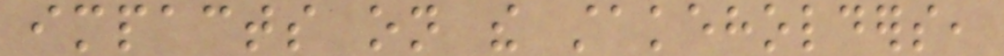impacts on the stakeholders,
